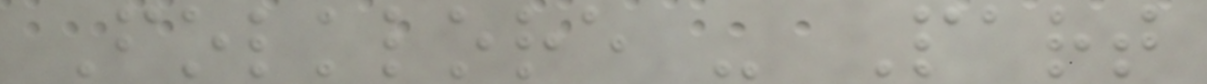Folklore - Part
